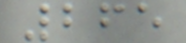265
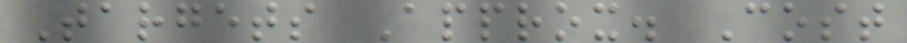Targets Approx. Cost
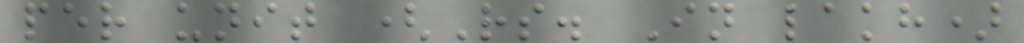per unit (Rs. In lakh)
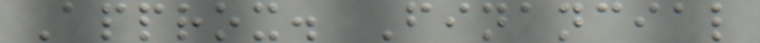Approx. Financial
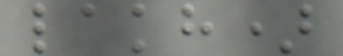lakh)
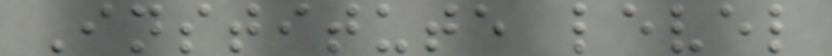Institute level
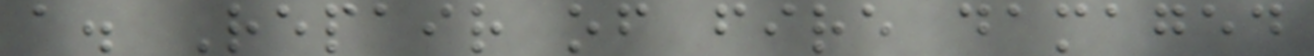a. Repair of fire damaged
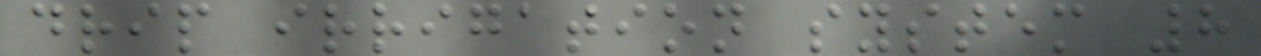drip irrigation system 8
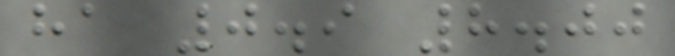ha 0.9 8.00
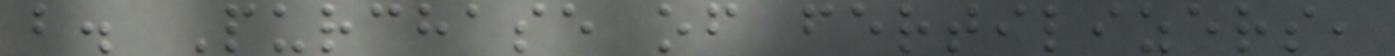b. Purchase of fertilizers,
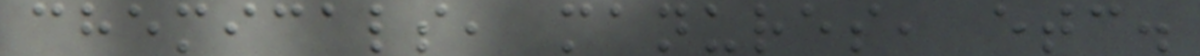chemicals, manures, etc.
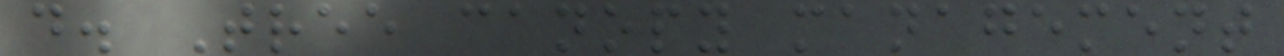d. Tree canopy management
